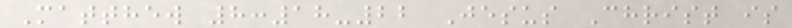Matthew 8:18-22 Jesus Christ is
